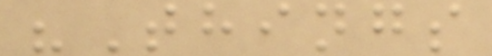"Things
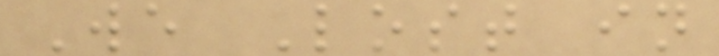We Lost in
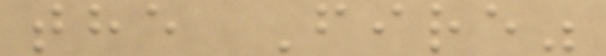the Fire"
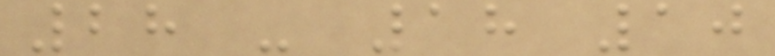28 - 18 10
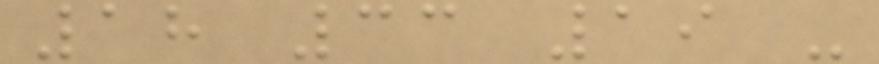18 33 19 -
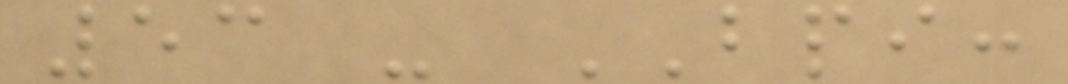53 - BPI:
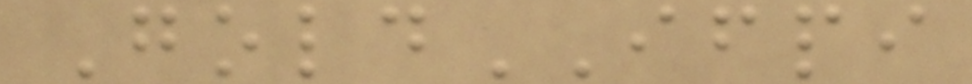GoldIFPI
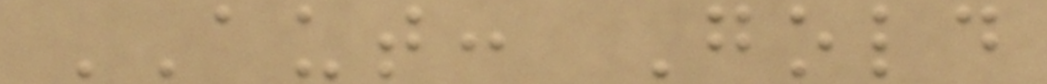AUT: Gold
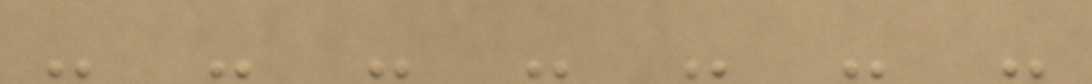- - - - - - -
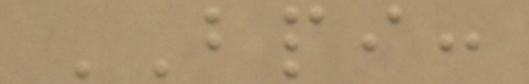BPI:
